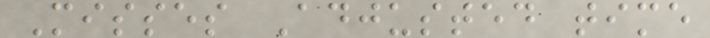Misses Adjusted time
